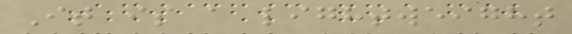It is a lightweight
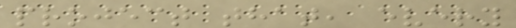project that, every
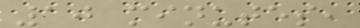10 minutes,
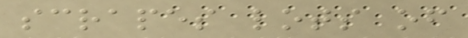scrapes lots of
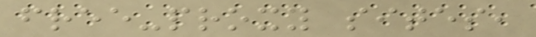free-proxy sites,
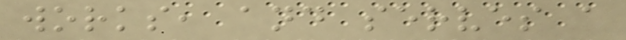works, and serves a
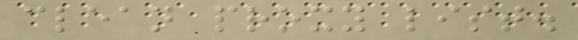clean proxy list.
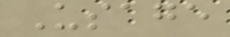Usage
